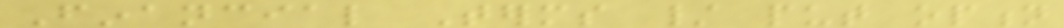Financial Terms / put option
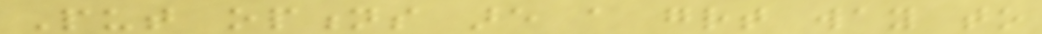Put options are a great way to
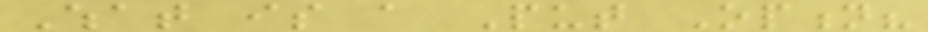What is a Put Option?
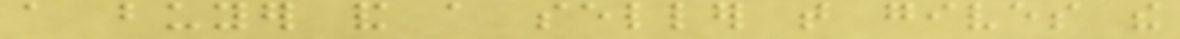a buyer and a seller that gives the
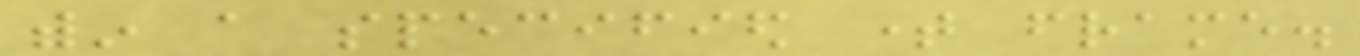within a specified time frame.
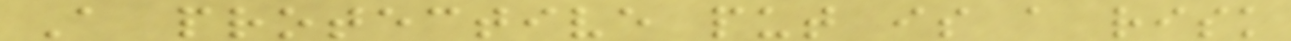A protective put is a risk
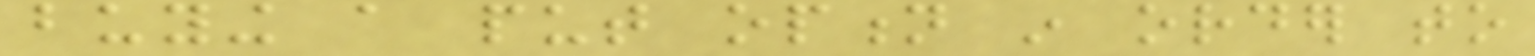buying a put option in order to
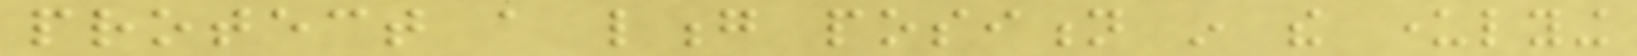protect a long position in the underlying
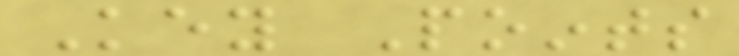Key Points
